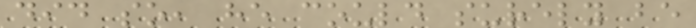did so, he could surely be
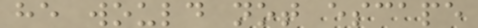he would not escape
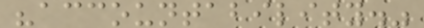"accountability."
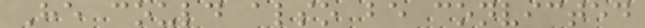He could also be convicted
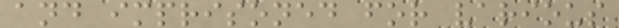and imprisoned for various
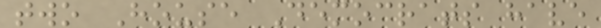two House Democrats have
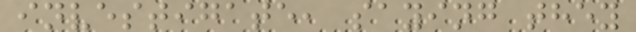investigate, saying they
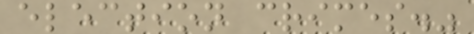election crimes."
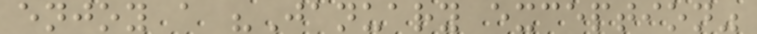enjoy a "January exception"
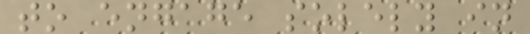to engage solely in
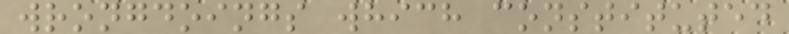wrongdoings which constituted
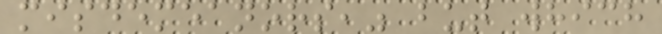misdemeanors," but which
